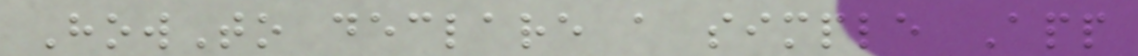HowTo declare a simple App
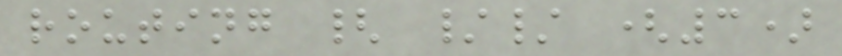routing { // (3)
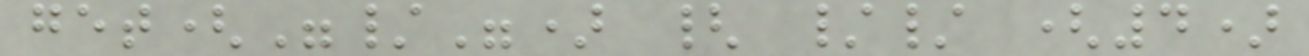get("/") { // (4)
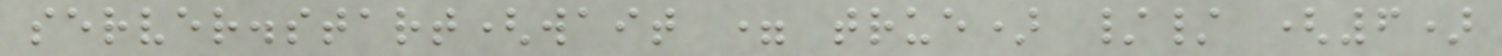server.start(wait = true) // (6)
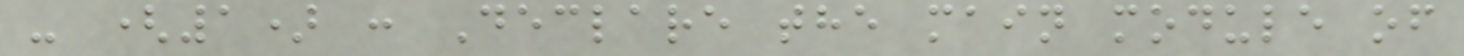- (1) : Declare the main module of
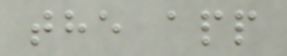the app
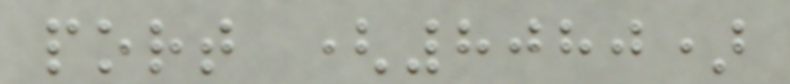port (8080)
